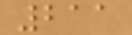211
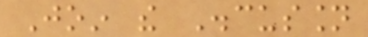Join the Discussion
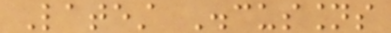Latest Discussions
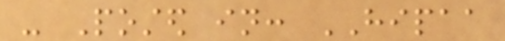- Posted in: HIPAA
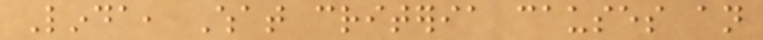Linda, What criteria causes an
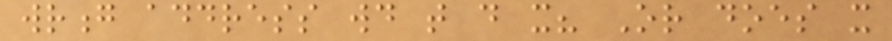wrong address would that do it? Or does it
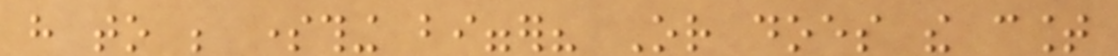have to be something bigger? Or does the count
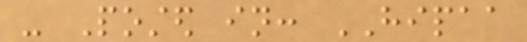- Posted in: HIPAA
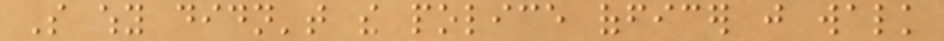So why didn't the police officer just walk
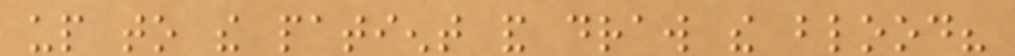up to the patient and draw the blood?
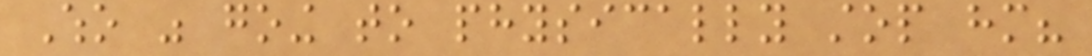Who was going to physically stop him?
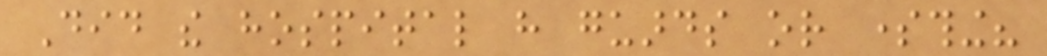Did the hospital have guards or something?
